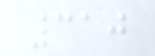310
